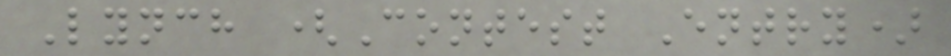Lynch (Contest Entry)
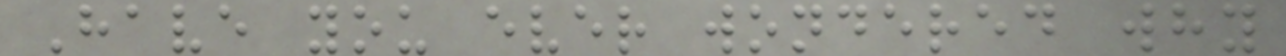Have you ever wondered why
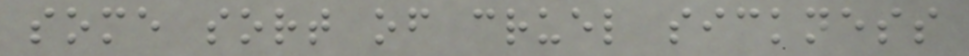some sort of cruel sickness
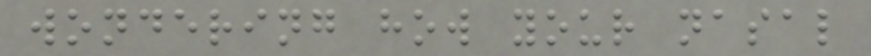wondering how your nasal
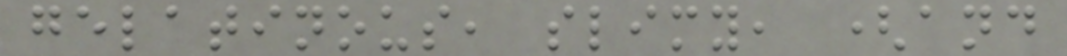gelatinous, slimy, (and
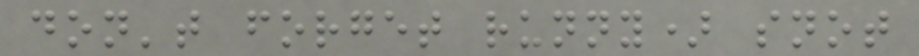don't forget runny) snot
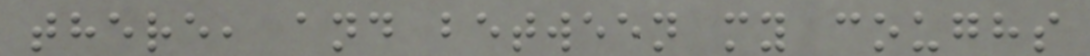there, and between my coughs
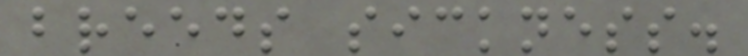breeds sickness.
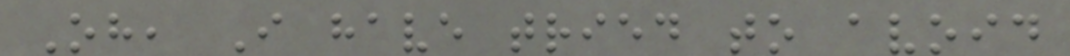Oh, I have tried to avoid
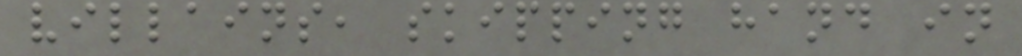villains, skipping hand in
